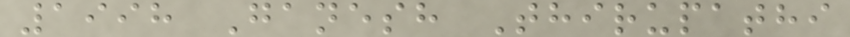1998 Ganesh Thirupathi
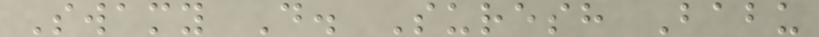Swamy D. Suresh Babu
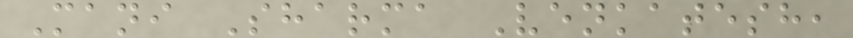Mani Sharma Venkatesh,
